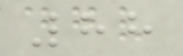88
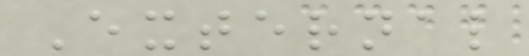External
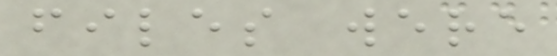files were
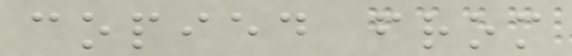copied from
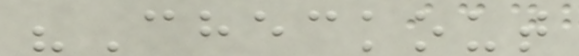"Checkout
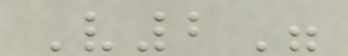V2"
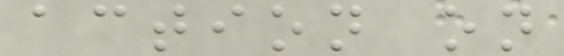action on
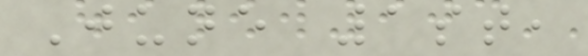June 1st,
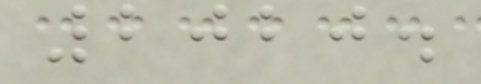2020.
